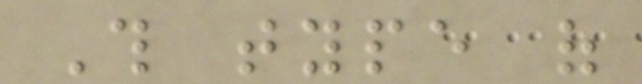This type of
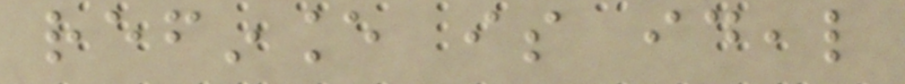refinance is ideal
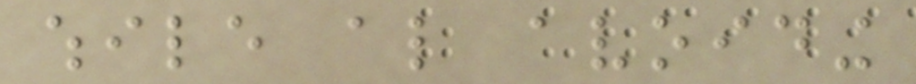while also avoiding
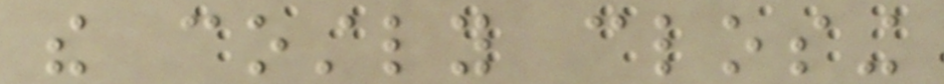the costly closing
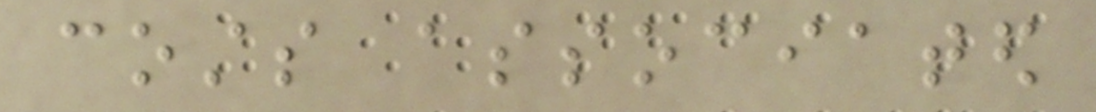costs associated
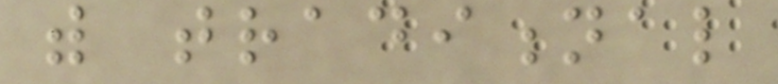with traditional
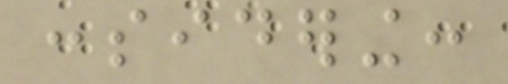considering:
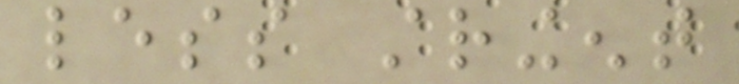less stringent
